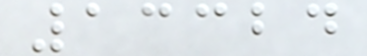13324
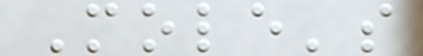Mole's
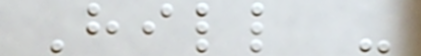Hill -
